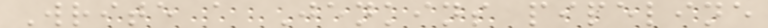Write a Jenkins pipeline
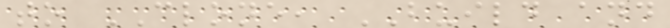to CLONE, BUILD and
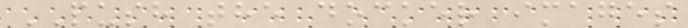PUSH the docker images
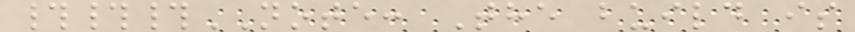###NOTE: The build is
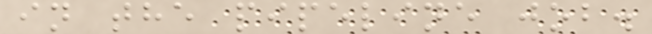in the pipeline job.
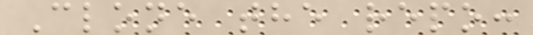Clone the repo:
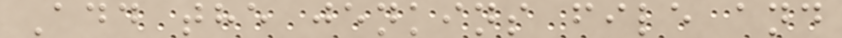Add the jenkins file and
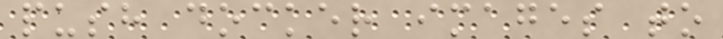push docker images to
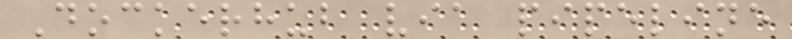Dockerhub via pipeline
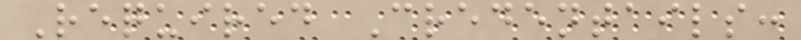Required Credentails:
